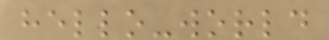hello-world
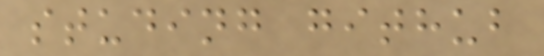studing github
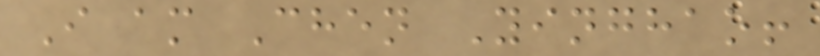I am Chen Yinghao!
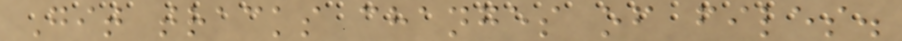Git tracks changes of files.
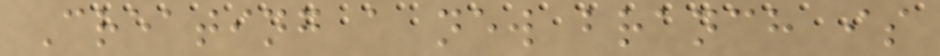Creating a new branch is
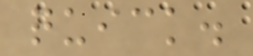quick.
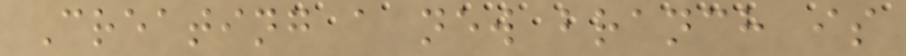Creating a new branch is
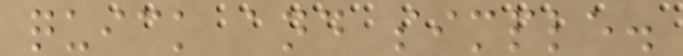quick and simple.
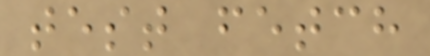test fetch
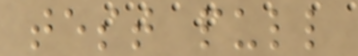test pull
